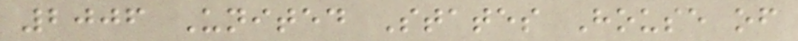2006 United States House of
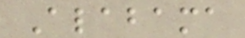Alabama
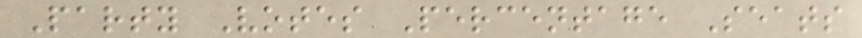Party Votes Percentage Seats
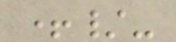+/-
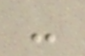-
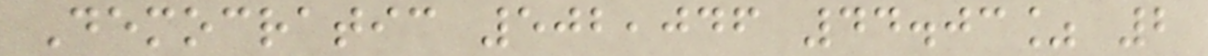Democratic 502,046 44.03% 2
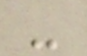-
